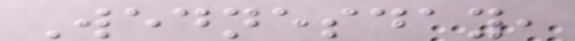Wednesday,
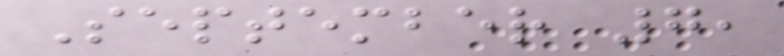September 7,
